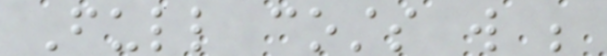Full costs will be
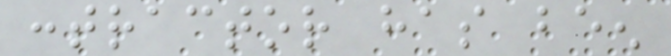contractor has been
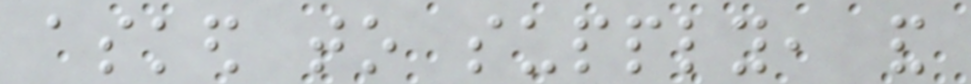asked to supply, and
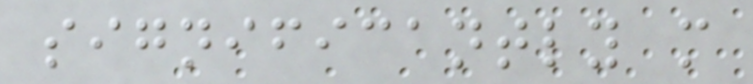significantly more
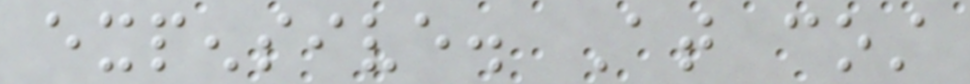expensive. At cost
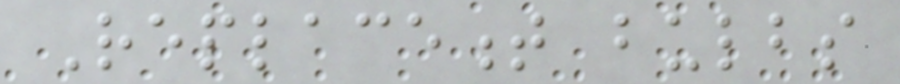Replacement bulbs
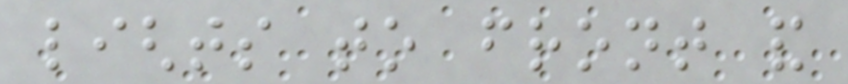lights to front and
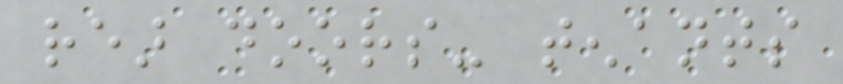rear doors- tenants
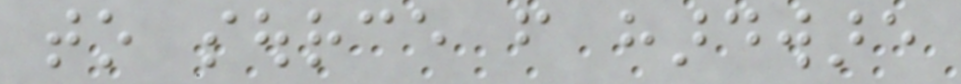to source from hardware
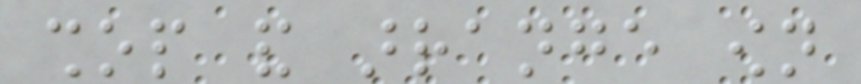shop and arrange own
